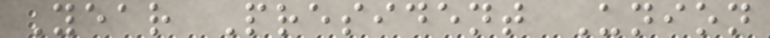Year President Union
